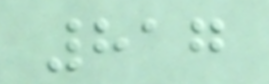817
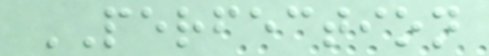PERFECTION
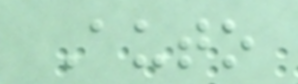Auto
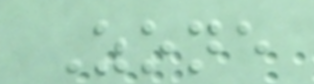Zone
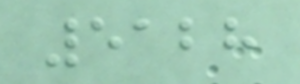5128
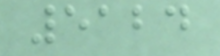5124
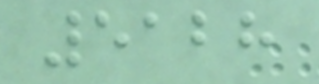5128
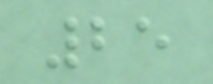25
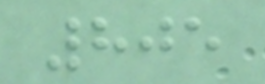805
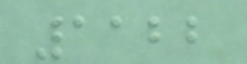1122
